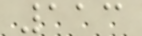113
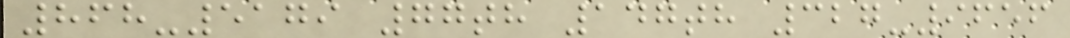868-5179 77th 147th 327-9656
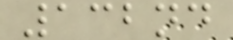132nd
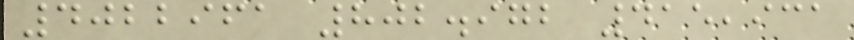4022961 802.972 415,931
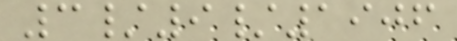3/9/1906
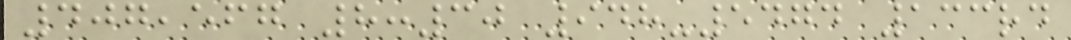407,567 8:30 948-5474 133rd
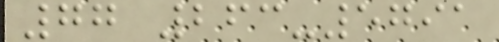77 263-5791
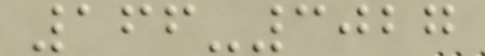166-3027
